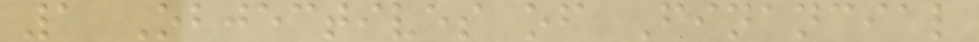1 Objectives of Financial
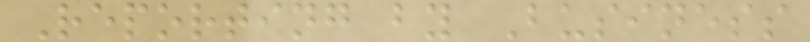Reporting by Business
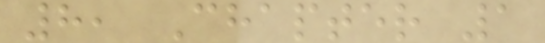8, Chapter 1
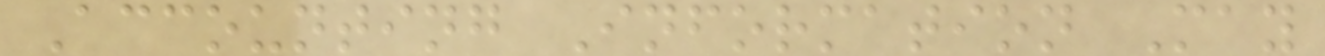Accounting Information May
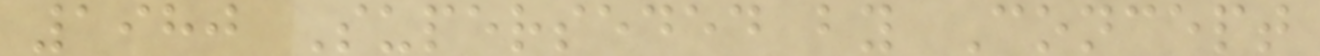1980 Superseded by Concept
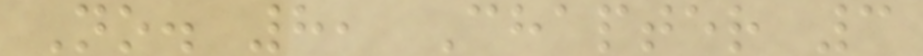No. 8, Chapter 3
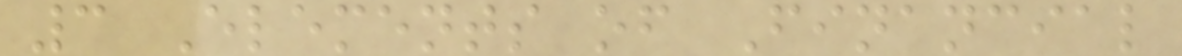3 Elements of Financial
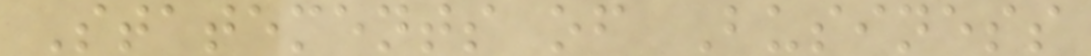Statements of Business
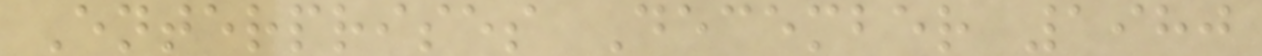Enterprises December 1980
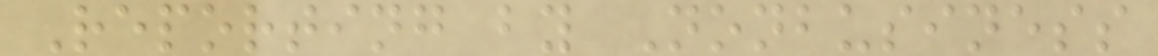Reporting by Nonbusiness
